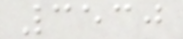3530
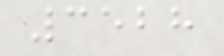3528
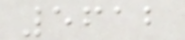5612
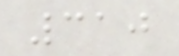310
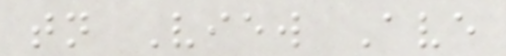tn View Ave
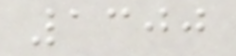1300
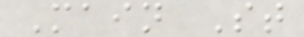Main St
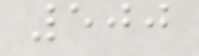500
